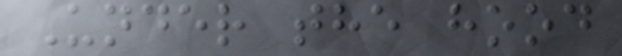Under the hood
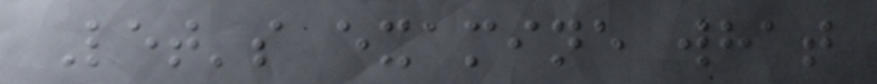Let's examine what
